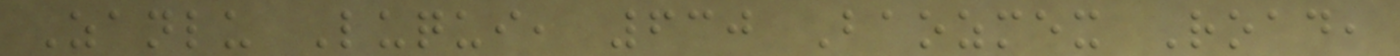Zanlu Luqui, 630 Baozmex Road,
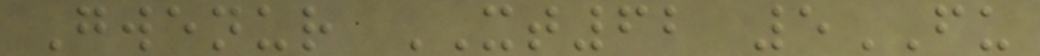Gwenur XT62 5FU
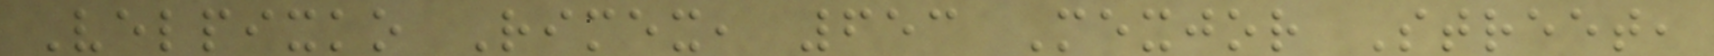Velpixko Rimex, 653 Mexjor Street,
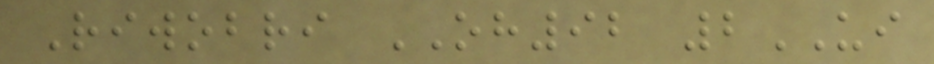Riwobri OH92 2UI
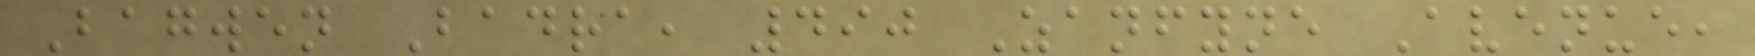Bagwen Badra, 490 Zanfyne Avenue,
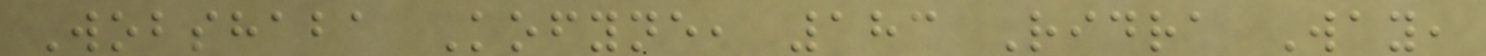Wobshaba Kofyne, 183 Ridra Way,
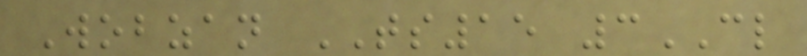Wobzan TS15 3CL
